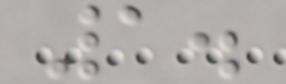1.
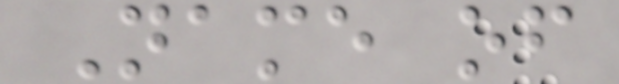Name of
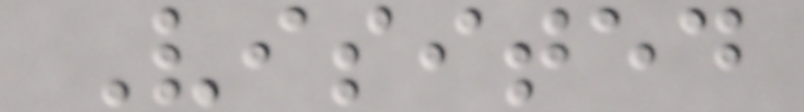Visited
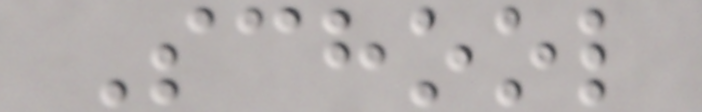School
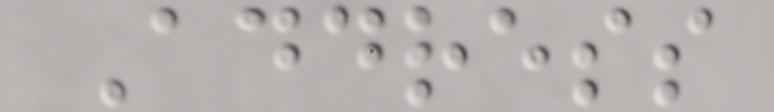Address
